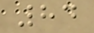84
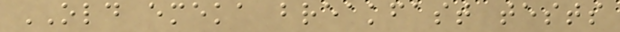OLD emeka breakfast tests
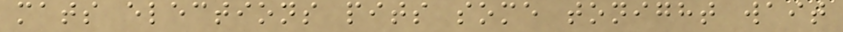mats elections pits some tonight wait
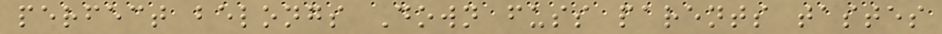perfect belongs Down fuss parents tastes
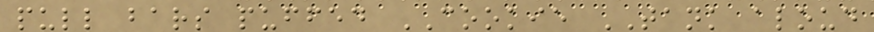pull bars puffed COOKIE TANK aloud
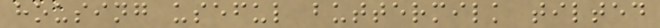housing useful buttermilk tilted
